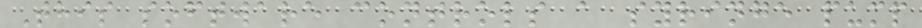This software controls a syringe pump
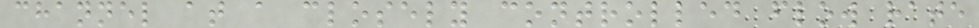channel at a closely controlled flow rate
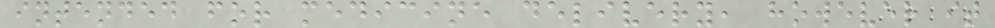intended for medicine delivery, however it
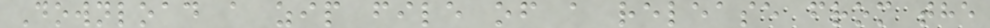Download a zip file of a release from the
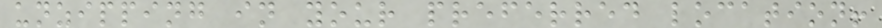unzipping in your preferred location!
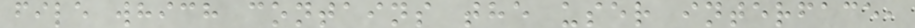file which contains the user interface,
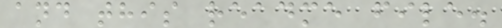and this readme file.
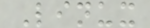Linux
